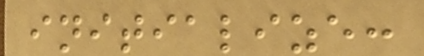initialize:
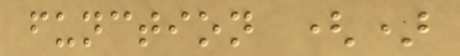function ()
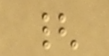{
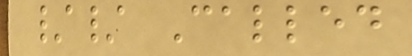// Called
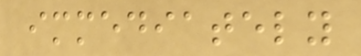immediately
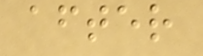after
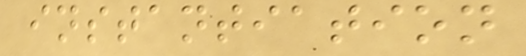instantiation
